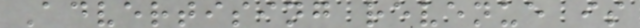Advertising revenue is
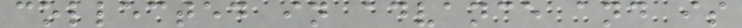collected in advance and is
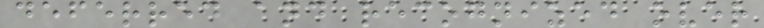deferred and recognized over
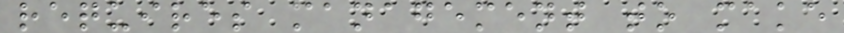requires management to make
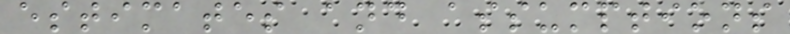estimates and assumptions
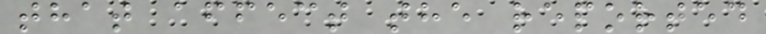that affect the reported
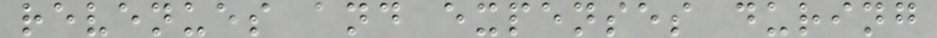revenues and expenses during
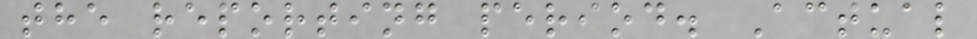the reporting period. Actual
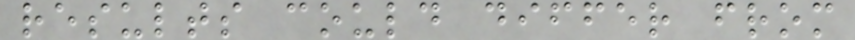results could differ from
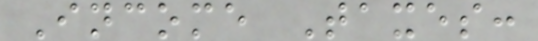Income Taxes:
